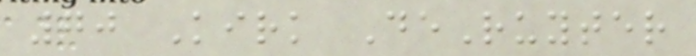70 Kirk DeRuyter
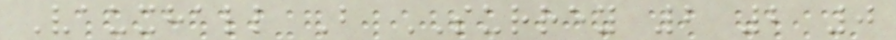Vauxhall B SURREY 2 2 0
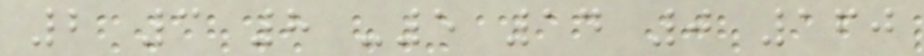2 3 8 -5 14 0 160
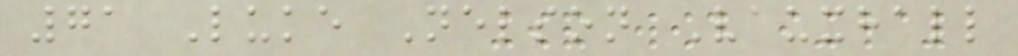71 Luke Nelson Vauxhall
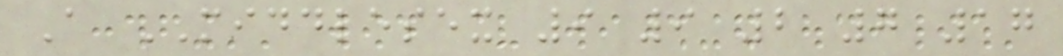A MIDDLESEX 9 9 2 7 17
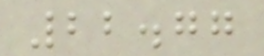22.77
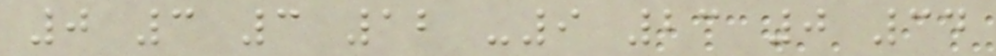0 3 3 12 -9 23 0 34
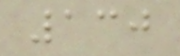130
